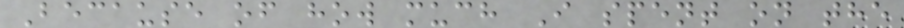Because of how much I spent on the
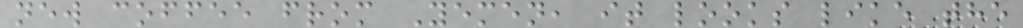new coffee from Yemen, it looks like the
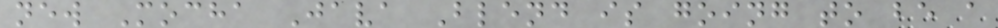new Mocha Java Blend is going to be a
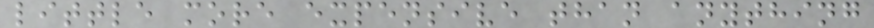little more expensive than anything
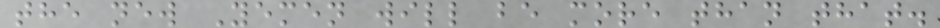the new Yemen will be more than that.
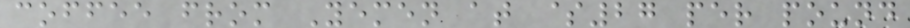coffee from Yemen at $27 per pound
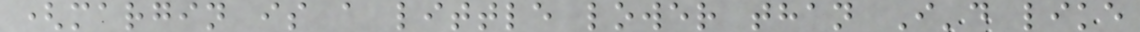(margin is a little lower than I'd like
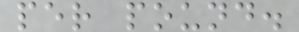per pound.
